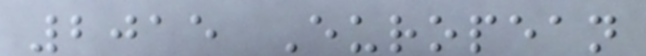2015 European
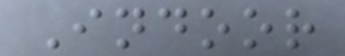Indoor
